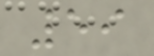59
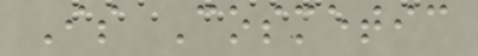Is Cosmetic
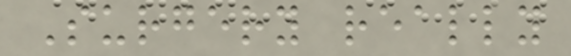Surgery really
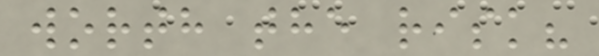worth the risk?
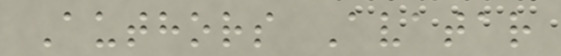Authors Avatar
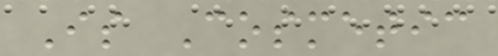Is Cosmetic
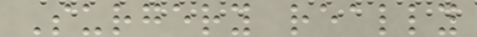Surgery really
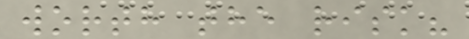worth the risk?
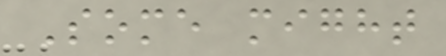Some might
